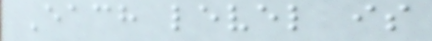Each level is
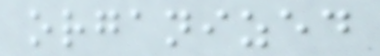organized
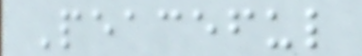Peaceful
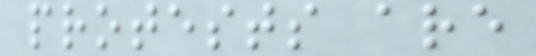protests are
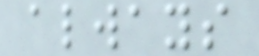always
